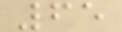65
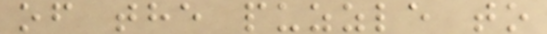of the puzzle to
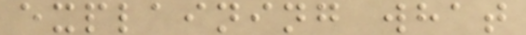explaining what
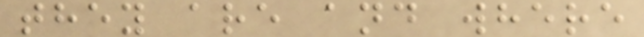they are and where
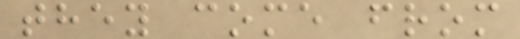they come from
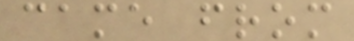came from
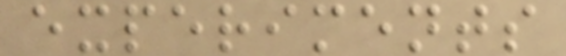experiments
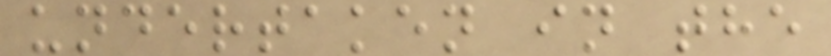undertaken in the
